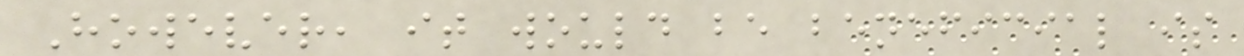However, it would be beneficial is
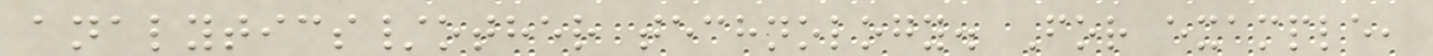analytics/other technology. For example,
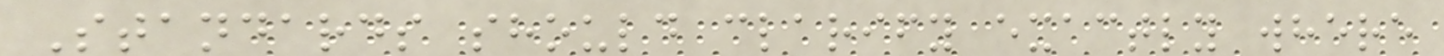Standards should clarify exactly where
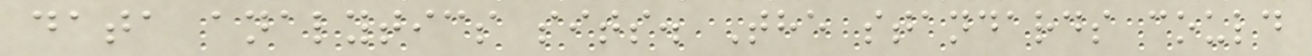data analytics sits. The standards could
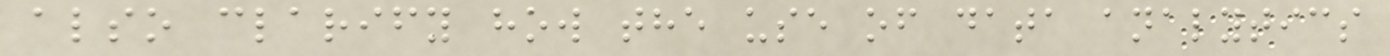also clarify how the use of data analytics
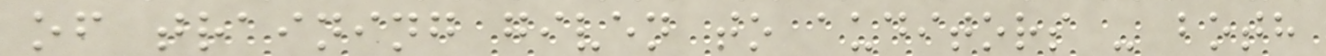of training given to auditors - both
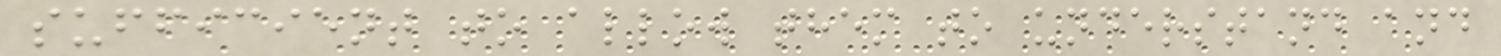sufficient to allow them to understand and
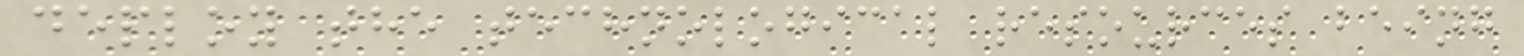deploy the technological resources being
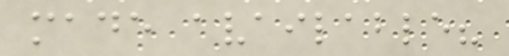made available?
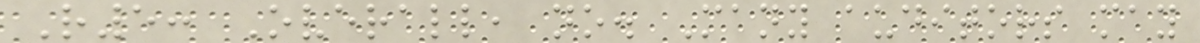R5: Overall, no. Many auditors may
